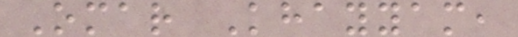Omar Khayyam,
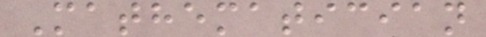Mathematician
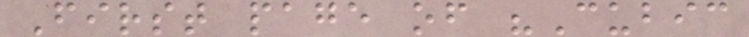First page of "Cubic
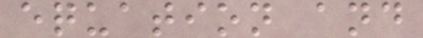equation and
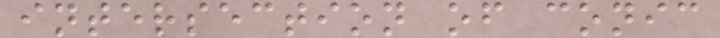intersection of conic
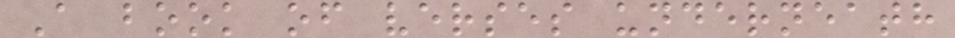A book of verses underneath
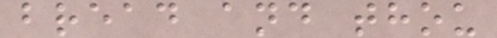bread and thou
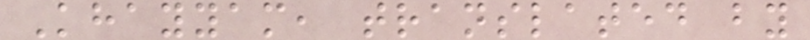Khayyam, translated by
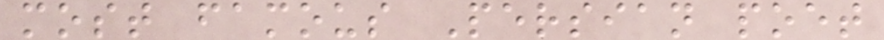most famous Persian poet
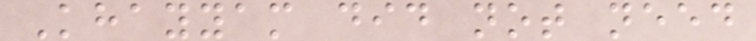Khayyam did not need
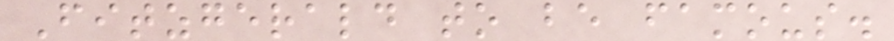Fitzgerald to be famous.
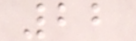22
